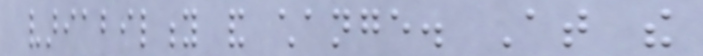variability and change. At the
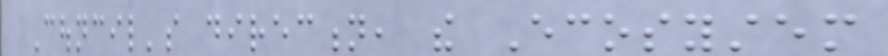Council's direction, the Ecosystem
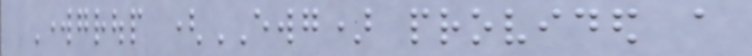Workgroup (EWG) provided a
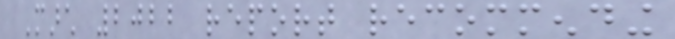March 2022 report recommending
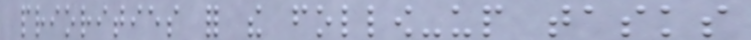priorities for the follow-up tasks
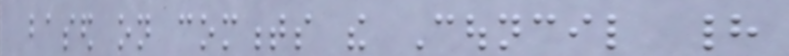based on comments the Council had
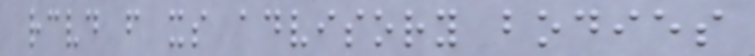received from its advisory bodies
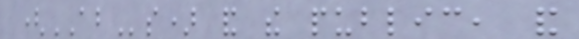(ABs) and the public, and
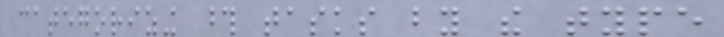categorizing those tasks by the type
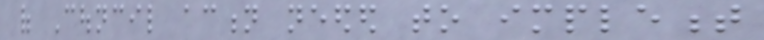of Council action needed to implement
